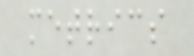metrics
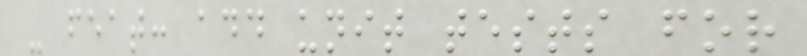- feat: add unit tests for
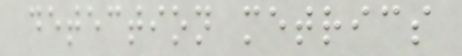detection metrics
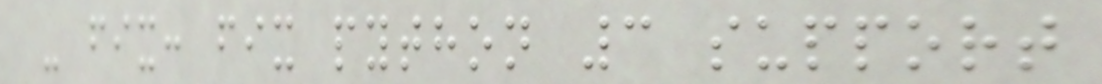- fix: fix python 3 support
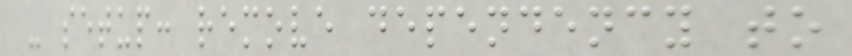- setup: remove dependency to
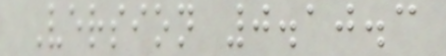Version 0.10.3
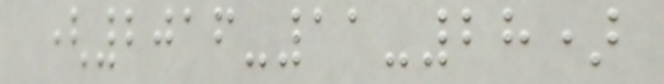(2016-11-28)
